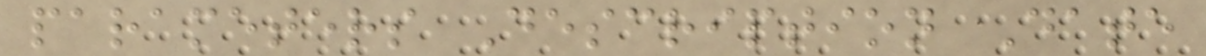parameters Description Date
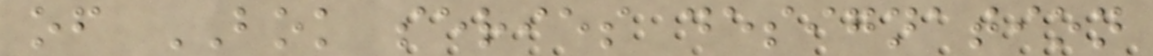of BOK series designation
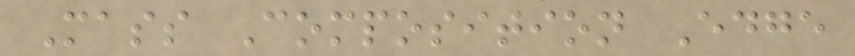Mass Composition Edge
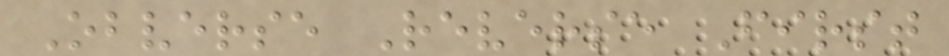Obverse Reverse First
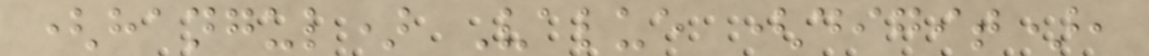(hangul) Value (digit),
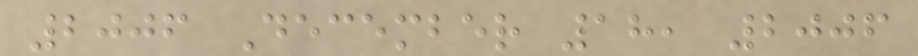2006 December 18, 2006
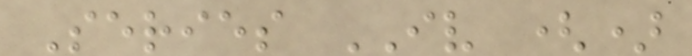Series IV ()
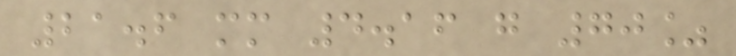21.6 mm 4.16 g 70%
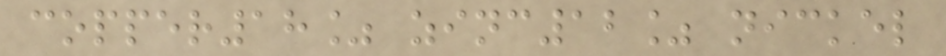copper18% zinc12% nickel
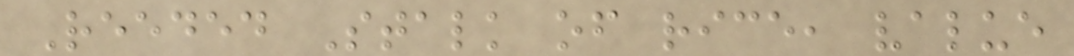Reeded Stalk of rice, value
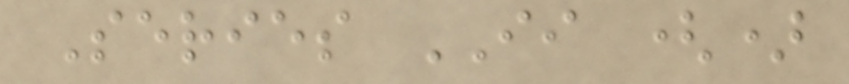Series II ()
